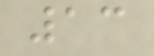13
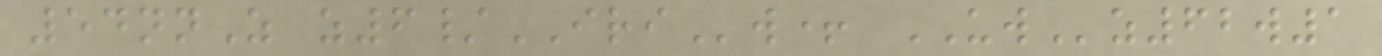54nnZ z6/IRIw+ UWz62w1
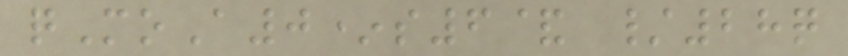qMoA0*s6& /28q
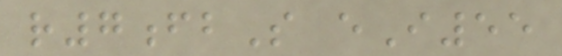r7fbS eI55
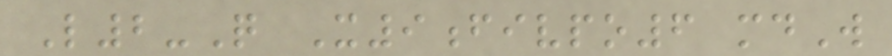L2-Q X9fivpo6 mdW
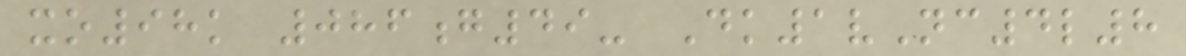xo98k 086g49- Dk1vNc4l8
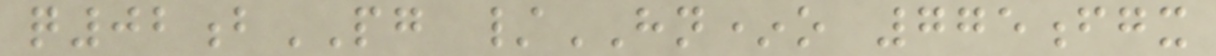q02bPG /HN*o 775fgx
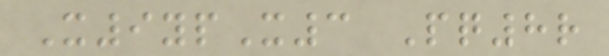X9ypX3 Pq8r
